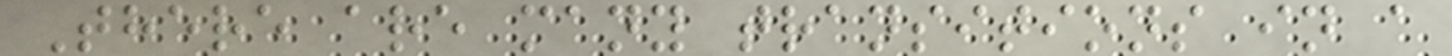There are many transitions in a
